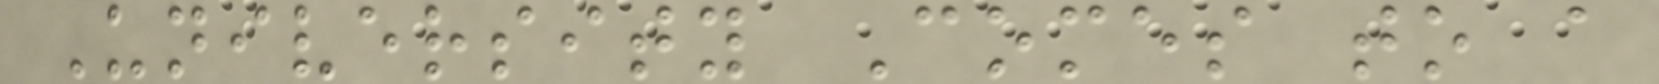University Comes to a
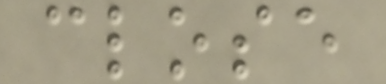close
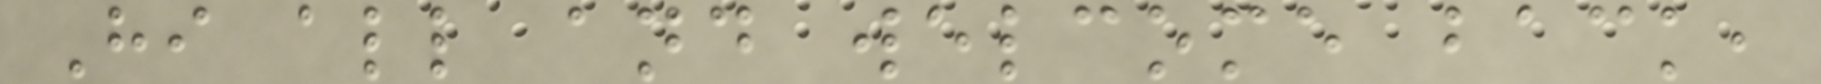Hi all and welcome back,
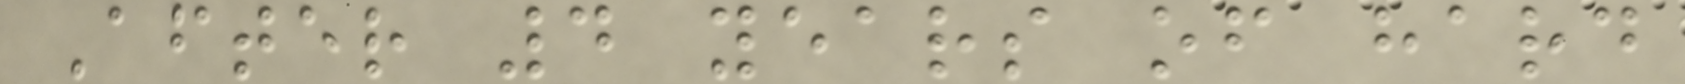After 4 years of hard
